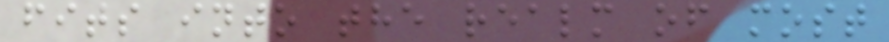fits into the realm of most
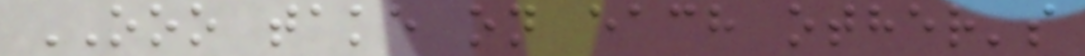OOO take on each other's
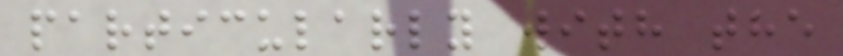particularly with the
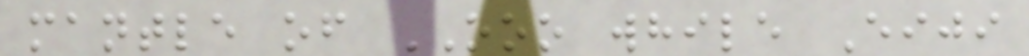mantle of OOO while Eiji
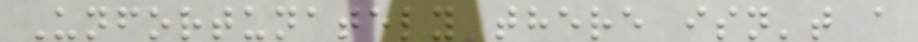Unfortunately there isn't a
